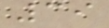39
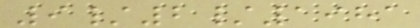9/2/1981
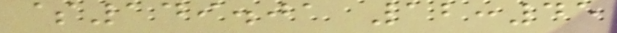$149.01 12:45
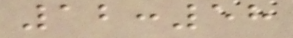12:58
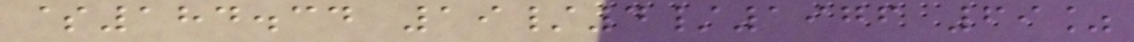$184.34 19/4/1976 69%
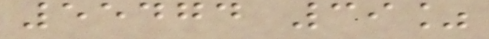55474 39%
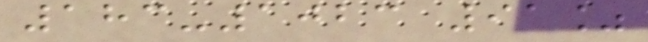183-1023 91%
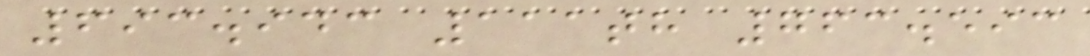693.943 111th 763.593
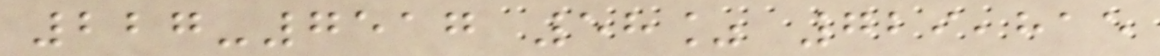227-7517 58% 729,815
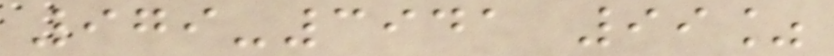979-3941 99%
